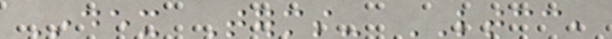Index Terms- LTCC,
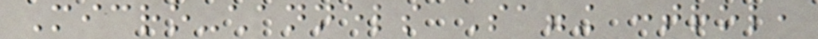Micro-channels Sagging control,
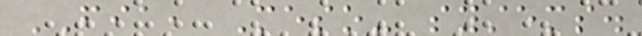FIA, Meso- systems.
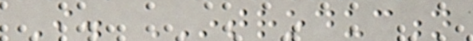I. INTRODUCTION
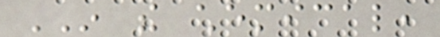IN the chemical,
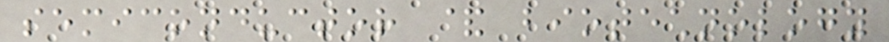semiconductor & biotechnology
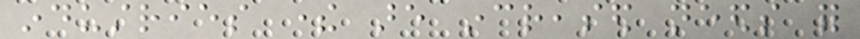industries there are increased needs for
